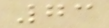73
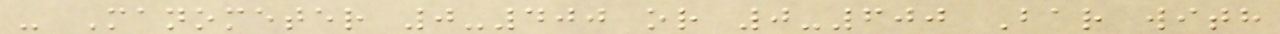- Manometer 0-400 or 0-600 Bar with
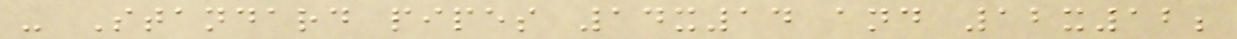- Standard pipes 14x14 and 12x12;
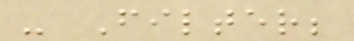- Filter;
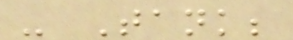- Tank;
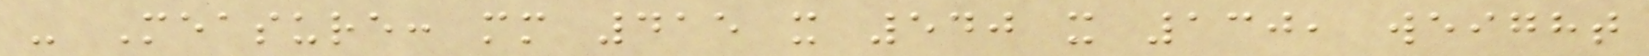- Measure: mm 415 x 540 x 130, weight
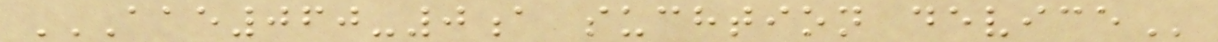AAE060-0A SUCHTION DEVICE
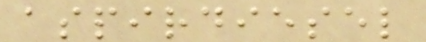aspirdiesel
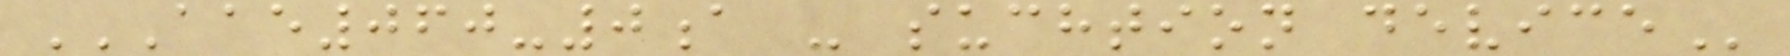AAE060-0A - SUCHTION DEVICE
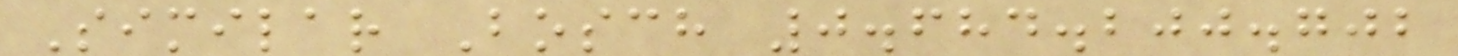Similar Bosch 0.684.200.702
